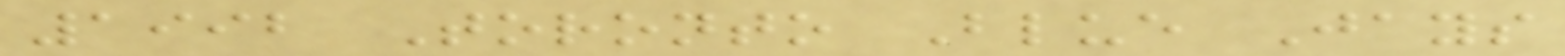1992 Toronto Blue Jays
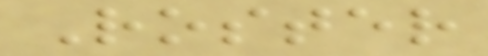Roster
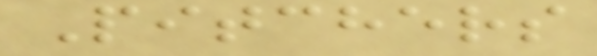Pitchers
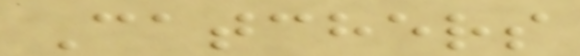Catchers
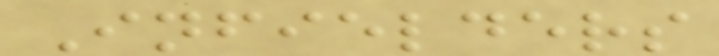Infielders
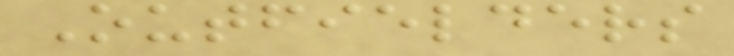Outfielders
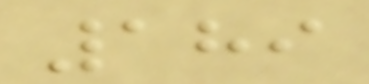189
